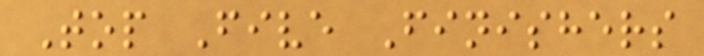Top Five Finishers
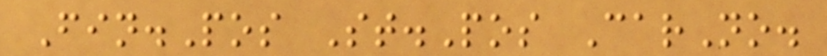Fin.Pos St.Pos CarNo.
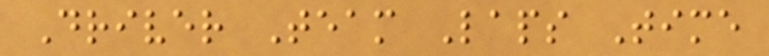Driver Team Laps Time
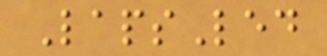LapsLed
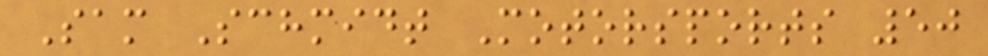Sam Schmidt Motorsports 50
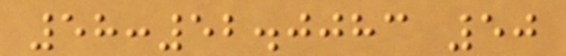58:52.0083 50
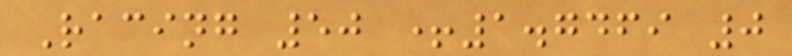Racing 50 +1.7469 0
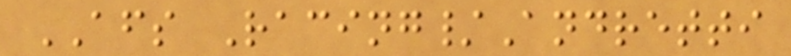AFS Racing/Andretti
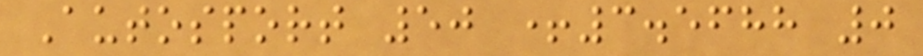Autosport 50 +3.5688 0
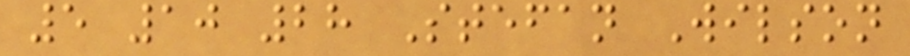5 10 28 Stefan Wilson
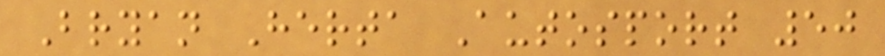Bryan Herta Autosport 50
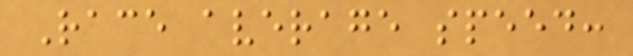Race average speed:
